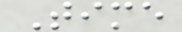Time
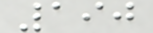190
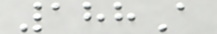188A
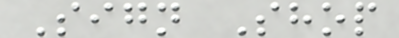Sign Shop
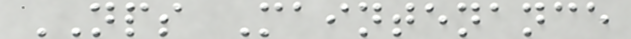NPS Maintenance
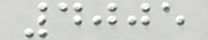4005
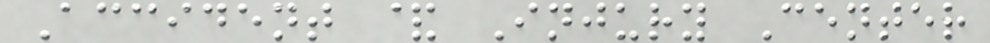Accident & Injury Center
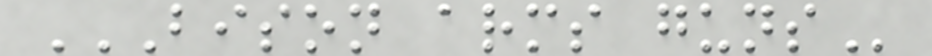BISON ARMS GUNS
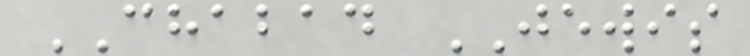CHABAD JEWIS
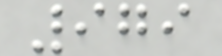979
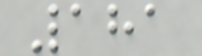181
